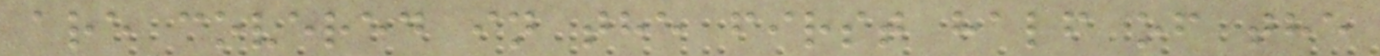are covered in the first half of the
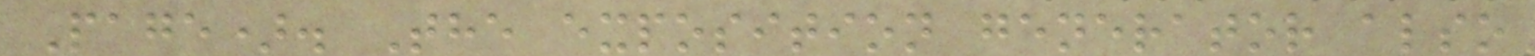Page). The exposition generator also
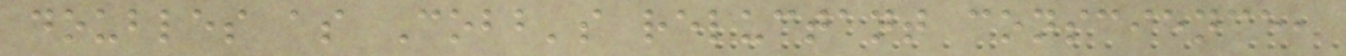doubles as Cobb's reluctant conscience,
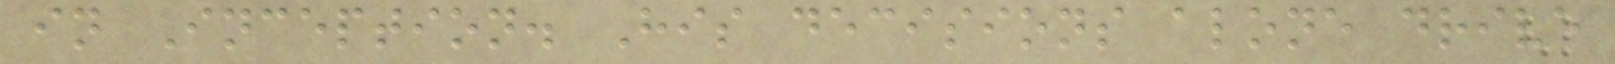in Inception. His decisions alone drive
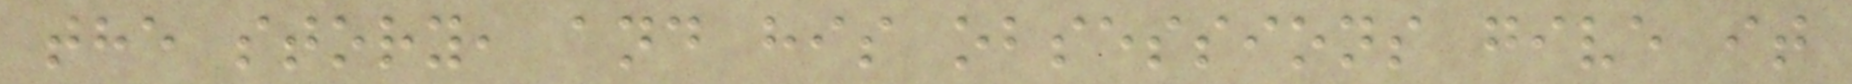the story, and his obsessions give it
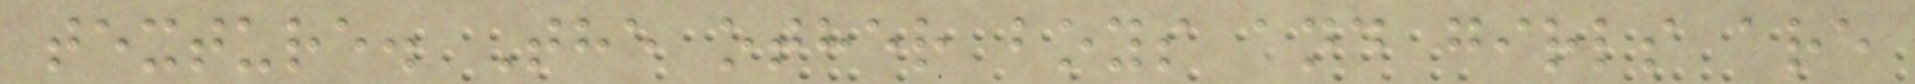texture. The other boys and girls are
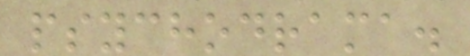psychodrama.
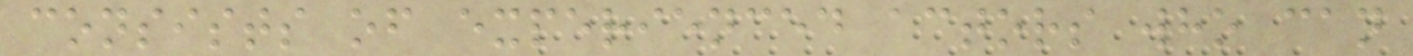consists of experienced actors who can
